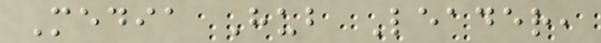Media Hub Leader,
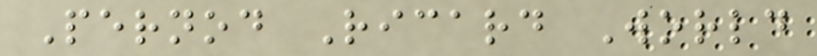Pernod Ricard World
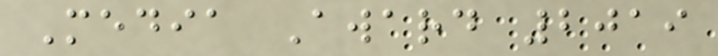Media Award 2019
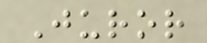Juror
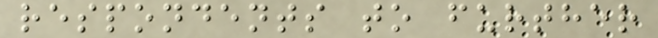respondents to further
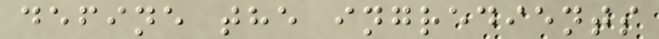define the ingredients
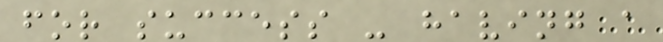for success - having a
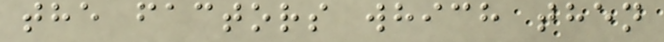the factors which then
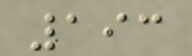193
